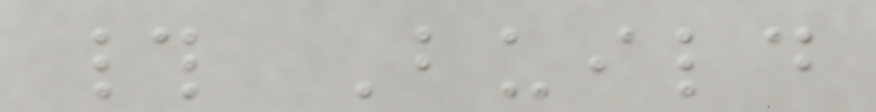# Build
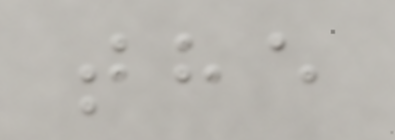the
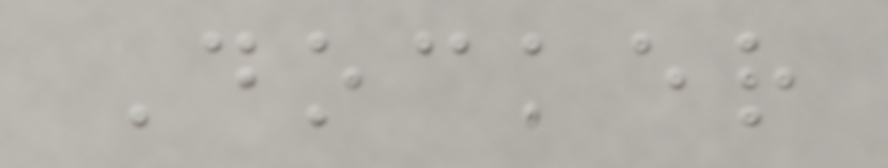Docker
